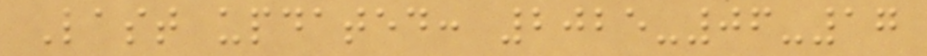Last updated: 2025-06-17
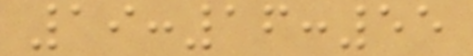19:16:55
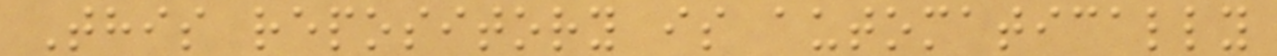This repository is automatically
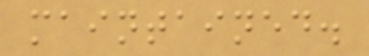maintained.
